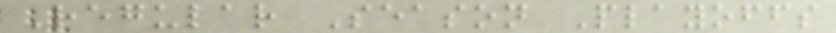Regular Season Playoffs
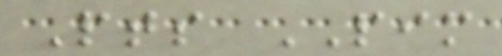Pts PIM
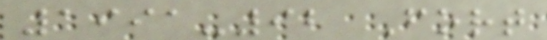1991-92 Fort
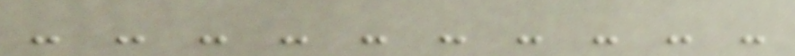- - - - - - - - - -
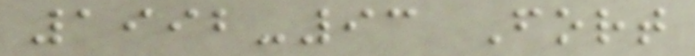1992-93 Fort
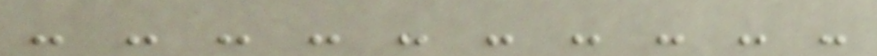- - - - - - - - - -
